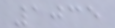1035
